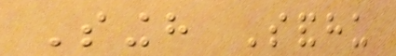Singh Sandhu
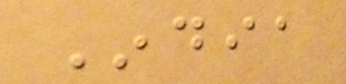India
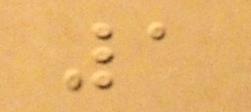1
